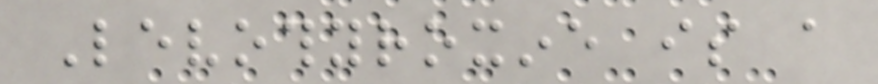Levothyroxine is a
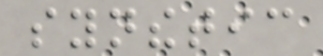synthetic
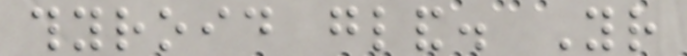thyroid gland. Your
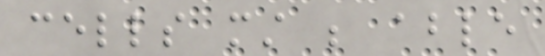cells must be able
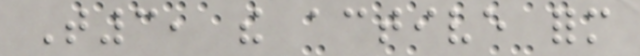T3, the active form
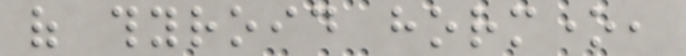of thyroid hormone,
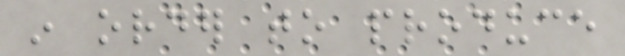in order to produce
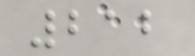212
